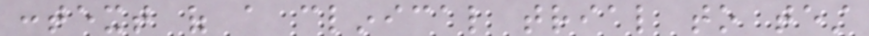context of a clinical trial to test
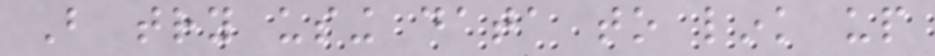But try using data to link up
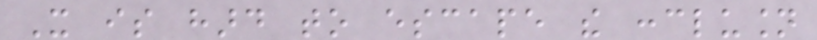It is hard to escape the conclusion
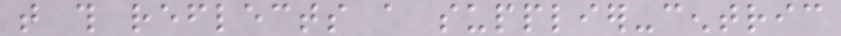that this reflects a supplier-centric
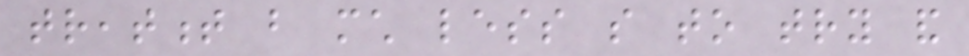treatment but much less so to try and
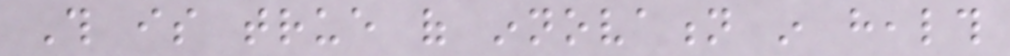This is true of innovation in health
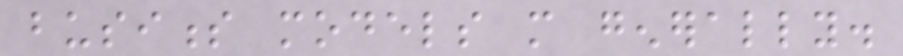business models more generally.
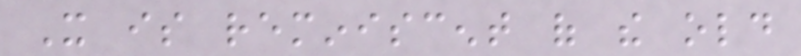It is reminiscent of the old
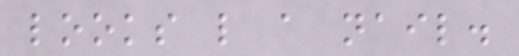looks like a nail.
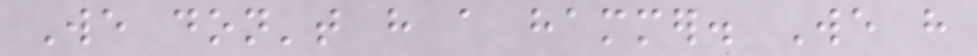We don't have a hammer. We have
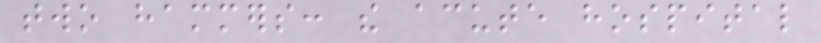two hammers: the acute hospital
